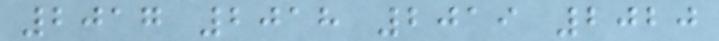2017 2018 2019 2020
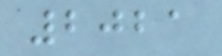2021
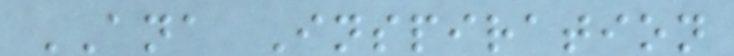ANA Inspiration
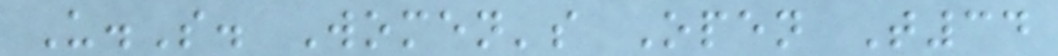U.S. Women's Open T34
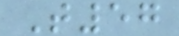T57
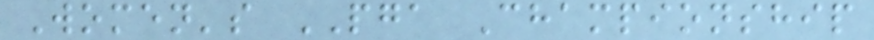Women's PGA Championship
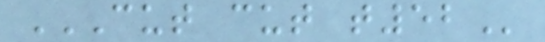CUT CUT T52
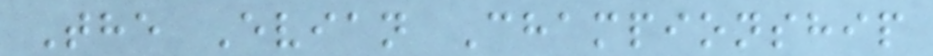The Evian Championship
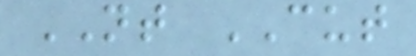NT CUT
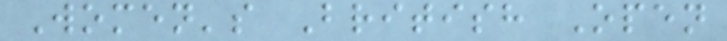Women's British Open
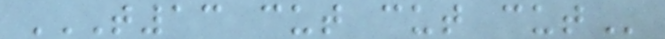T13 CUT CUT CUT
